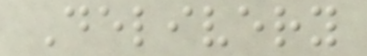Delivery
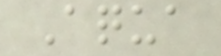Aqua
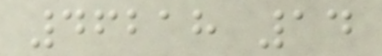46218 14
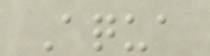Aqua
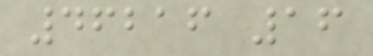46216 16
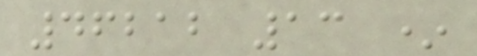46212 13 *
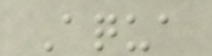Aqua
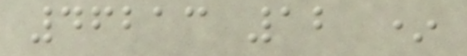46213 12 *
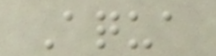Aqua
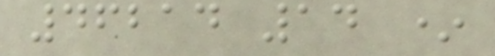46214 14 *
